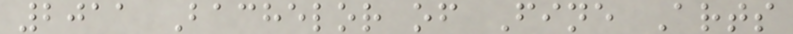2011 Bachelor of Fine Arts
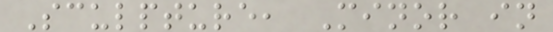Sculpture, Minor in
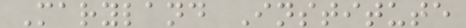Maryland Institute
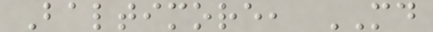Baltimore, MD
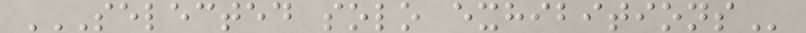SELECTED SOLO EXHIBITIONS
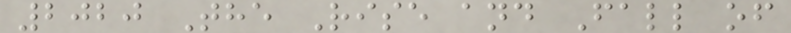2020 The Rise and Fall of
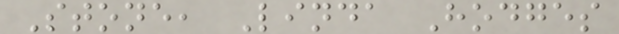Stone, Linda Hodges
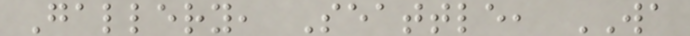Gallery, Seattle, WA
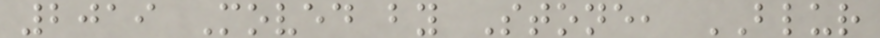2019 Moved by Stone, BLUR
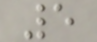5
